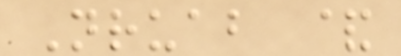Nruab &
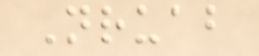Nruab
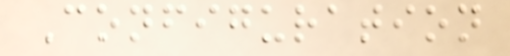Configuration
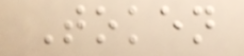Token
